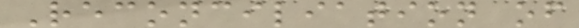Reconciliation of
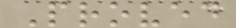Proved
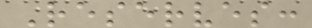Reserves:
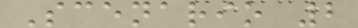Scenario 2
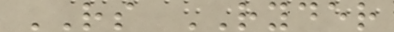RS RYDER
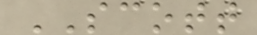SCOTT
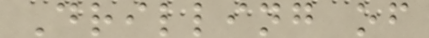Drilling of
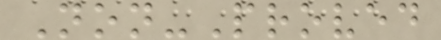Non-Proved
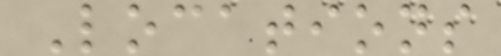Locations
